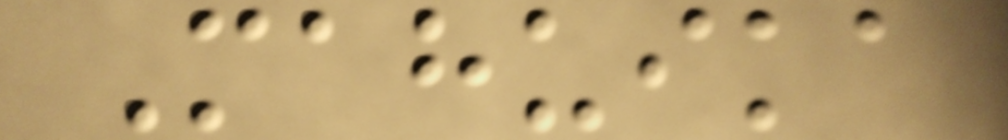Mahuika
